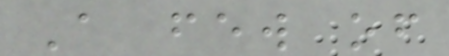A few of
